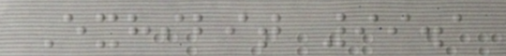Exhibit 99.1
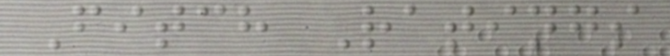Fitch Ratings
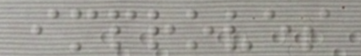improves
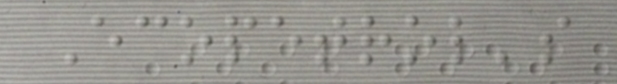Ecopetrol's
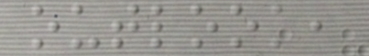outlook,
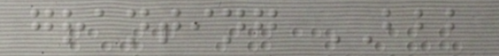granting BBB
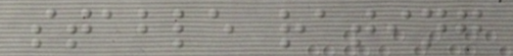stable rating
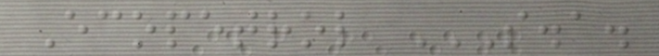Ecopetrol S.A.
